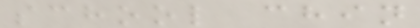school chin
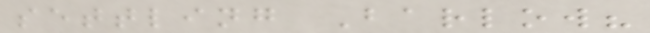settling Barlow?
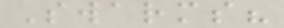Swarms?
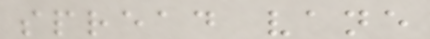spread vane
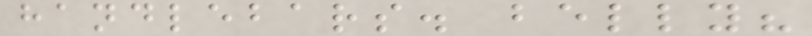handlebars. belly?
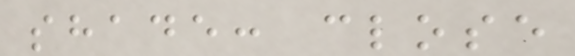shade: close
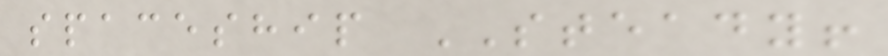spaceship STEADY!
